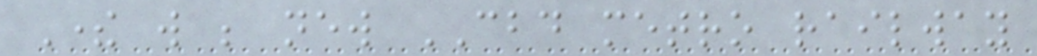There will be new CBD metro railway
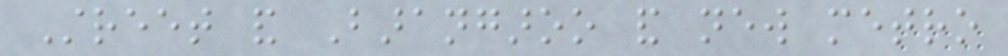Street and Barangaroo and new metro
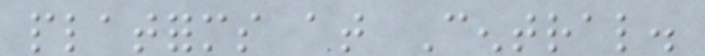platforms at Central.
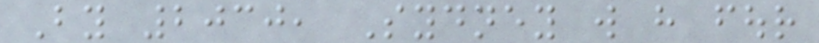By 2030, Sydney will have four
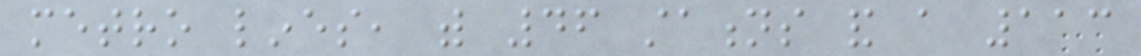metro lines, with 46 stations and a 113
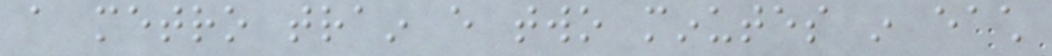a metro train every two minutes in each
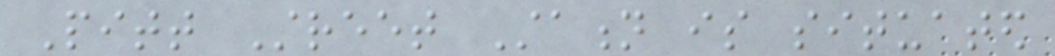Pitt Street Station is situated
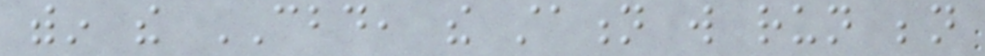within the CBD, the station will run beneath
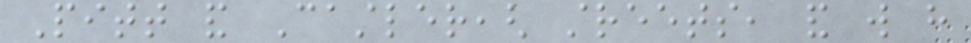Pitt and Castlereagh streets, and will have
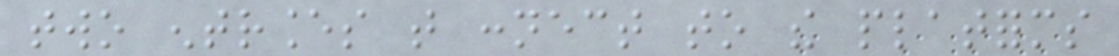two entrances that connect to the platforms
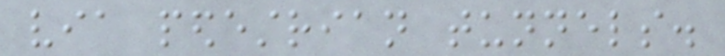via pedestrian tunnels.
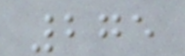275
